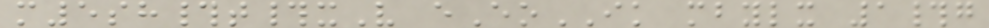m5sh#t#xV eEoIK mbylx 1#g
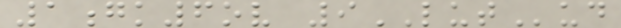1gk6ov 9LUTud
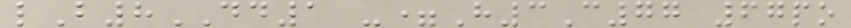lB8DD1 -=H3C77 67po
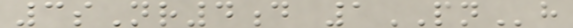3sNr4d 1PNh
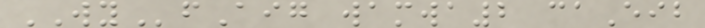WYfAig wamwa2 caEib
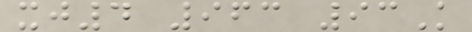xj4 963 93K
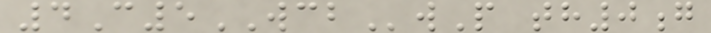4C5WCBwP th0g
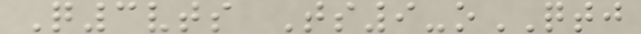Q3vts Ts9-oQTJ
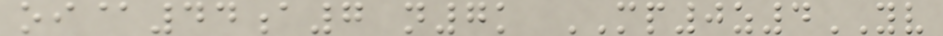oi@44a7 n7k MP0z4YV
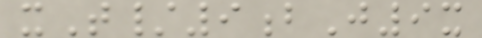xT/9bJ9x
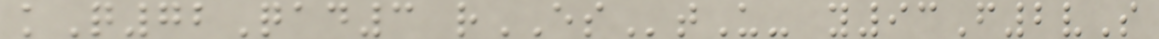kQ72Qad3 rEStU- y93F2vS
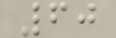60
